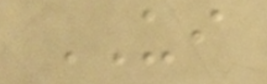UI
